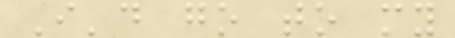I'd go to my
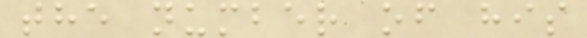the number of his
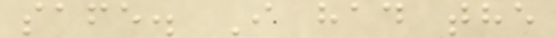safe. I had the
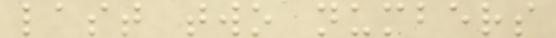last two numbers
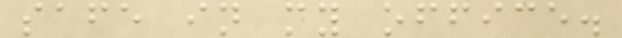safe in my office.
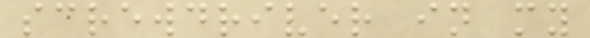screwdriver in my
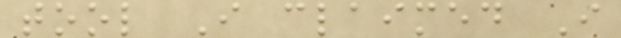tool I claimed I
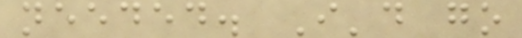needed. I'd go
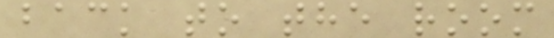back to the room
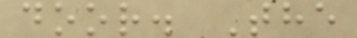door. The
